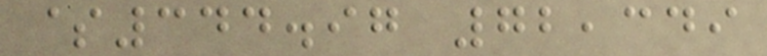$344.97 72,349
